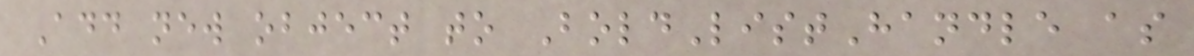Add new object to BoldListHandle as
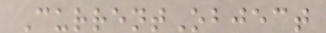CurrentObject
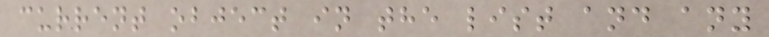current object in the list and any
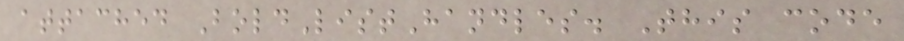attached BoldListHandles. This code
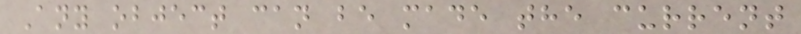Any object can be made the current
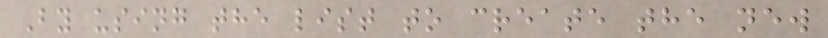By using the list to create the new
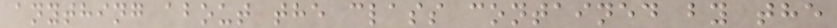anything about the class contained by the
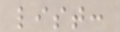list:
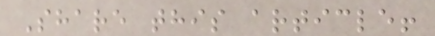Share this article!
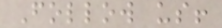Follow us!
